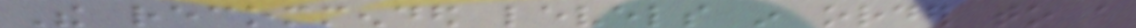The recommended levels in order to a
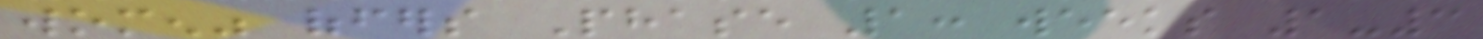women" offers Phase 1: weeks 1-3
